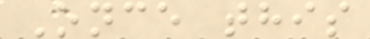Once this
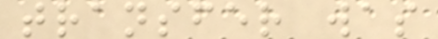transfer was
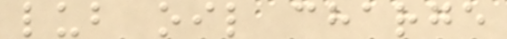lub oil charge
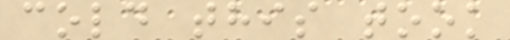cold this took
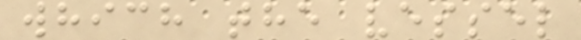which the vessel
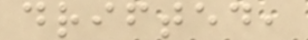drifted,
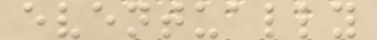eventually
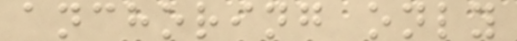anchoring only
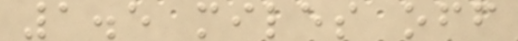1.5 miles off
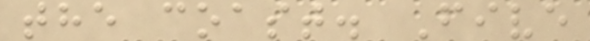the coast. Five
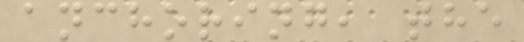anchoring, the
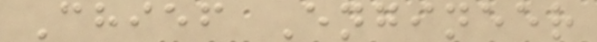Chief Engineer
